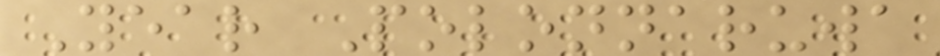Year Polonnaruwa
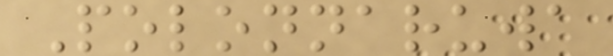Polonnaruwa
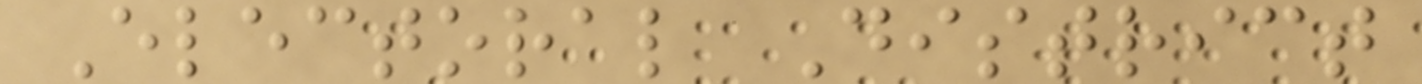Electoral District
